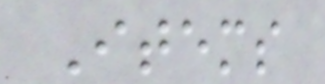Items
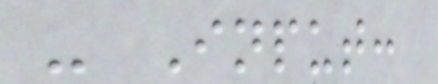- Input:
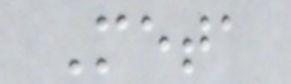Meta
